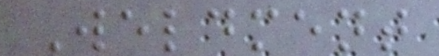Weldment
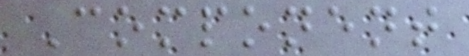Component
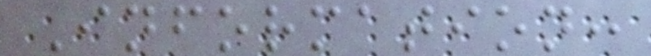Information:
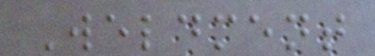Weldment
